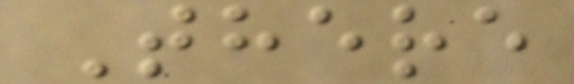There
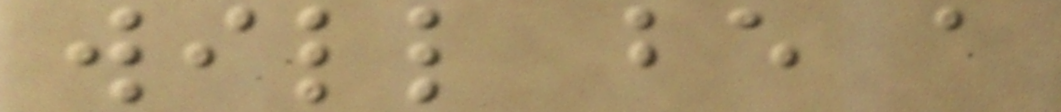will be a
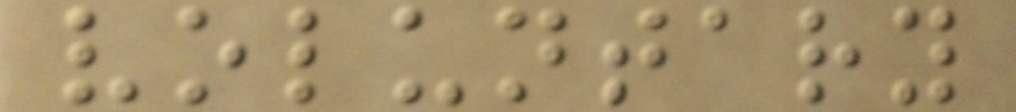voluntary
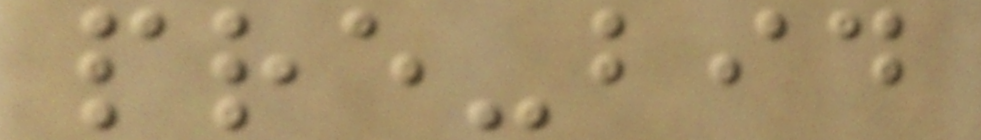pre-bid
